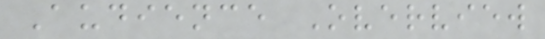Audience Overview
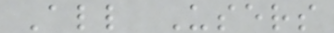All Users
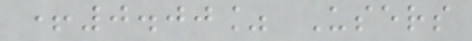+0.00% Users
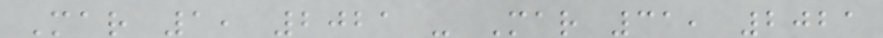Mar 1, 2021 - Mar 31, 2021
